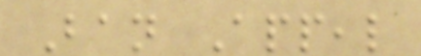Ban Appeal
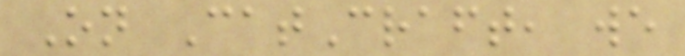On CatCraft, we
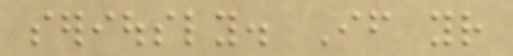seriously. If your
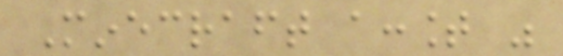Minecraft account was
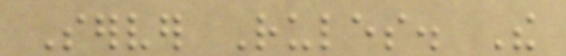Server Rules. The
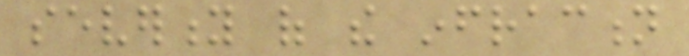severity of the infraction
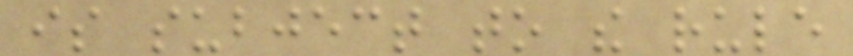is subject to the rule
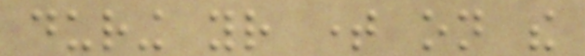during your time on the
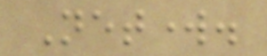Network.
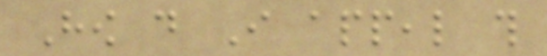How do I appeal this
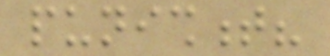punishment?
